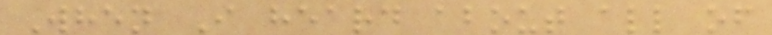When I heard about all of
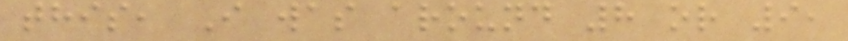this, I was around 8 or 9,
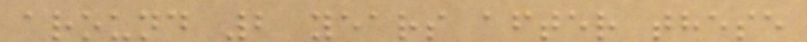around 2 years after these
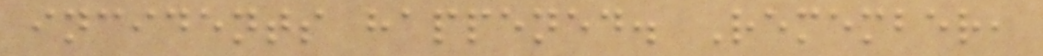incidents happened. Remember,
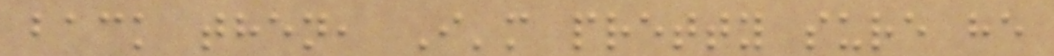back then, I'm pretty sure he
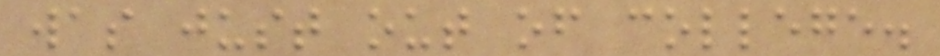was just out of college.
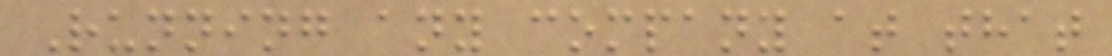Running any company at that
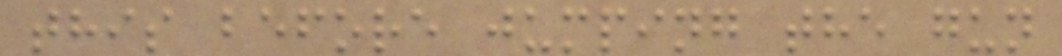this before jumping the gun
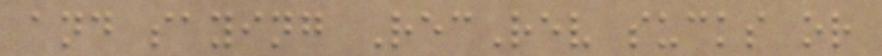and saying RecRev sucks or
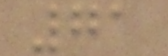71
